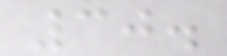30.
